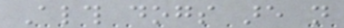Although dogs are not
